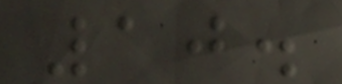10.
